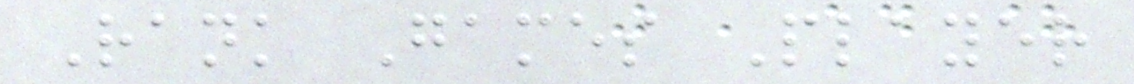Rank Games Player
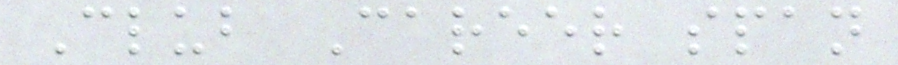Club Career span
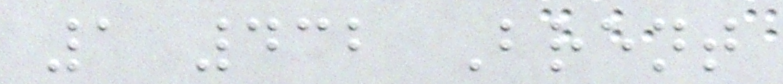1 432 Brent
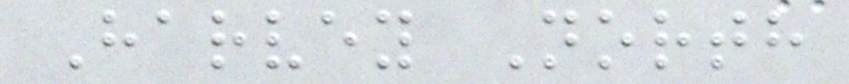Harvey North
